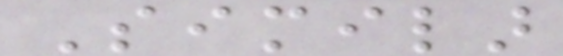Similar
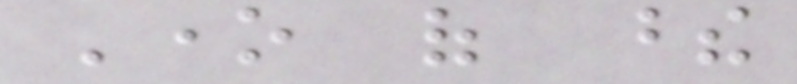One of these
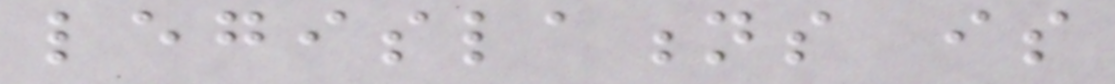legislations is
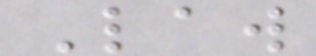Law
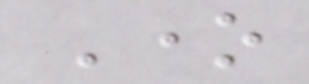One
